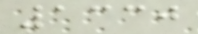1330
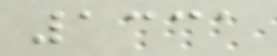1331
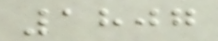1807
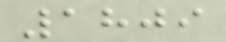1809
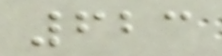623
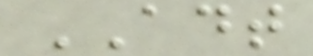ADT
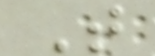T
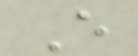E
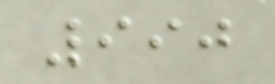990
